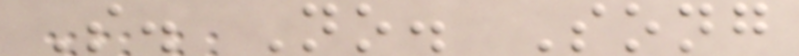S. No. Song
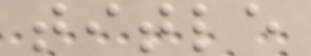title
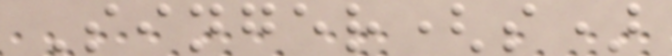Singer(s)
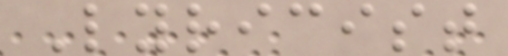Lyricist
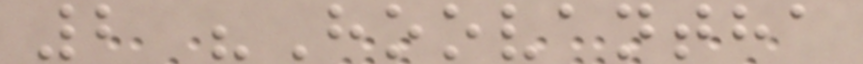2 "Hoovantha
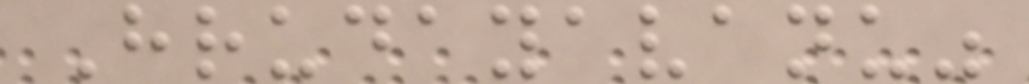Hrudayavanu"
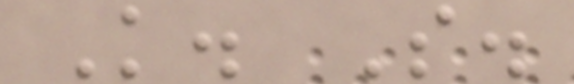K. S.
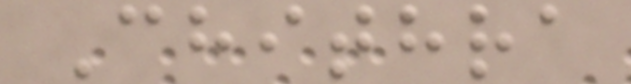Chithra
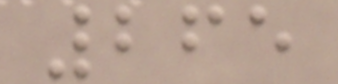265
